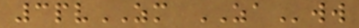3pvZM ZAww
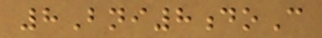8Bni8doC
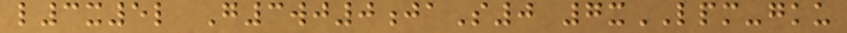l3x5l G3wj0jaS0 7xLPM-gku
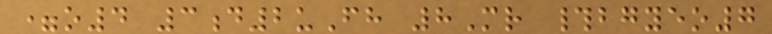=o4 3d2uFh 8Mr #bgyeo7
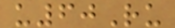u60Ru
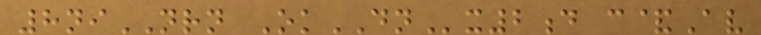8niNRN OkDNx2d c&Av
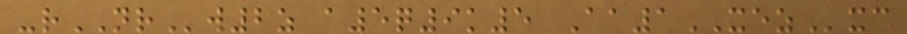-rNRw2z a5q9k5 Aa1XEZxc
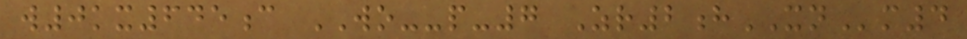w0kx645c WO--p-7 Zr2hXNm4
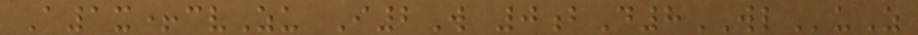A1x+cvZu I2W 0bD8WLuZ
